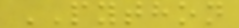PYTHON
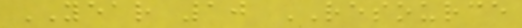YEAR 10 RESOURCE
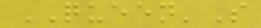QUEEN'S
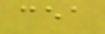cea
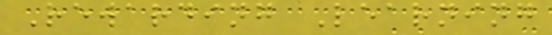Rewarding Learning
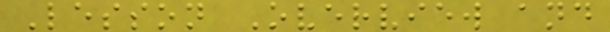Lesson Overview and
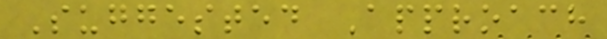Suggested Approach
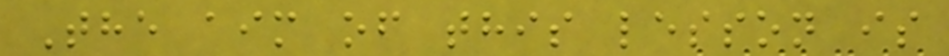The aim of this lesson is
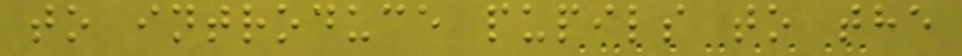to introduce pupils to the
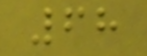68
